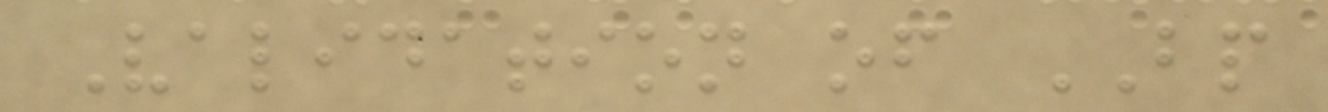Validation of BP
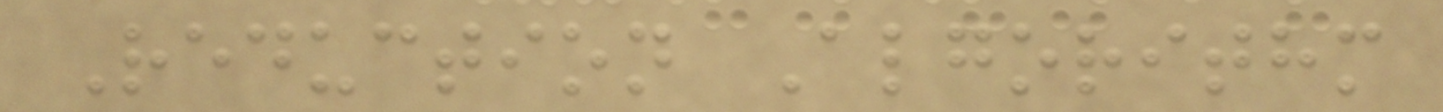Reduction Algorithm
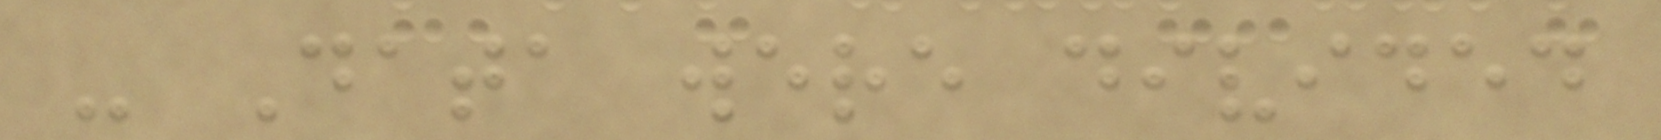- Data were divided
